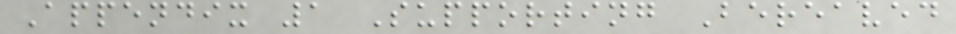Appendix 1 Supporting Bereaved
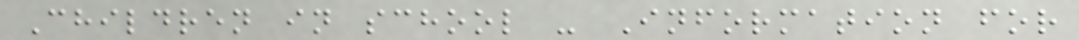Children in school - Information for
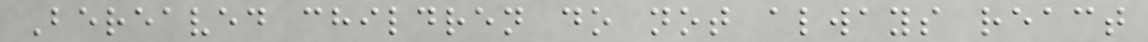Bereaved children do not always react
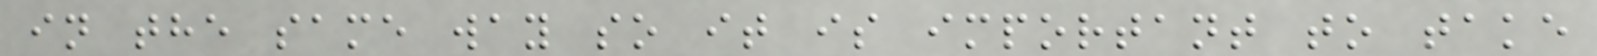in the same way so it is important to take
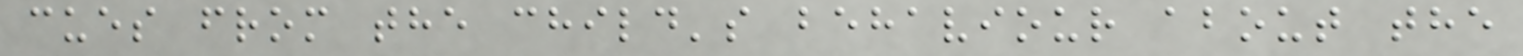cues from the child's behaviour about the
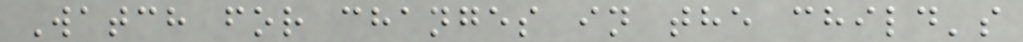Watch for changes in the child's
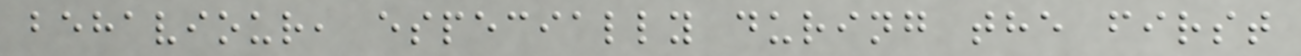behaviour, especially during the first
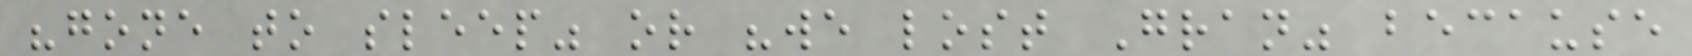"gone to sleep" or "we lost Gran" because
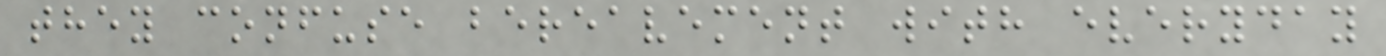they confuse bereavement with everyday
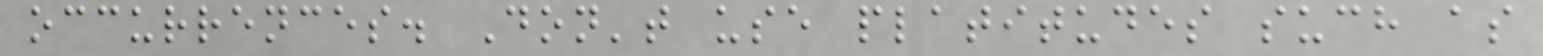occurrences. Don't use platitudes such as
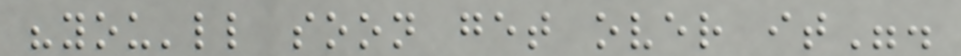"you'll soon get over it".
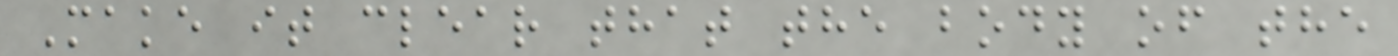Make it clear that the body of the
